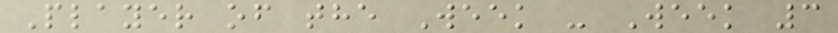Player of the Week - Week 3
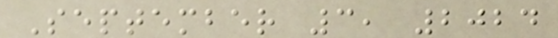September 3, 2024
